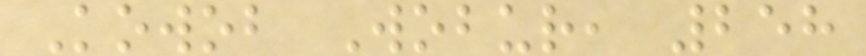Kowob Wobur, 258
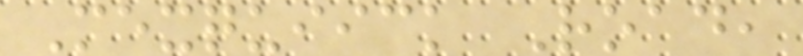Mexquiick Road,
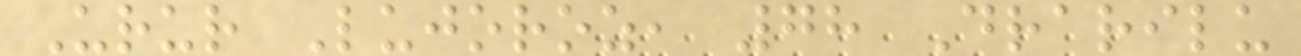Urur Lujoroz, 78 Drarilu
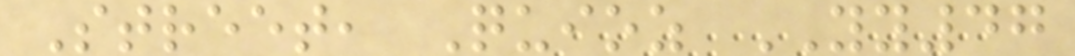Street, Quioz YY47
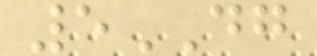5DG
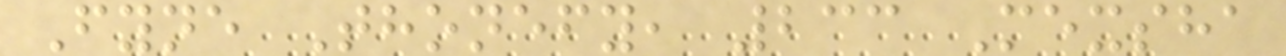Fyne Thonefy, 233 Mexsha
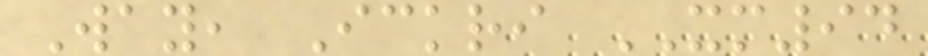Way, Ickri XM94
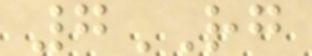7RG
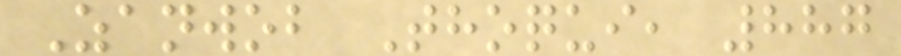Zanwob Thoqui, 887
